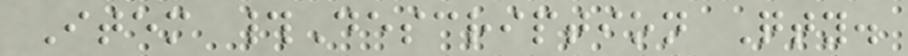Item #Description Qty.
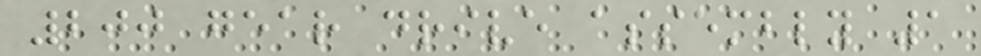200 gear drive assembly 1
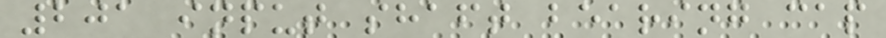201 input shaft bearing cap
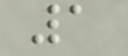1
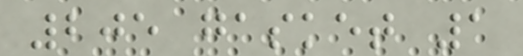205 gasket 1
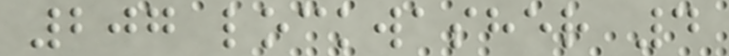207 lockwasher 4
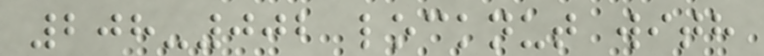208-002 locknut with
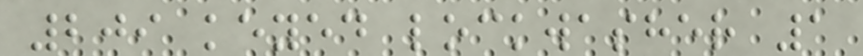209 keyed lockwasher 1
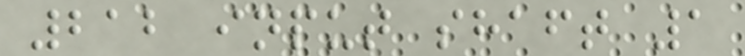212 input shaft 1
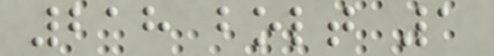218 bolt 1
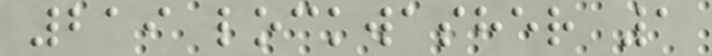219 lockwasher 1
